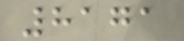8171
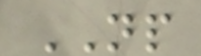NP
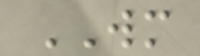WM
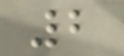2
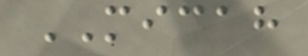MICAH
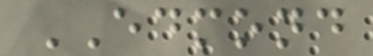EDMOND
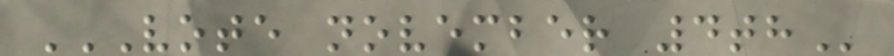VOTE NOVEMBER 4TH
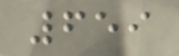659
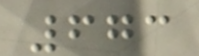673
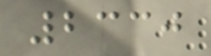2330
